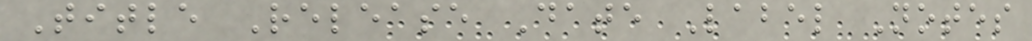Title Release Date Label Notes
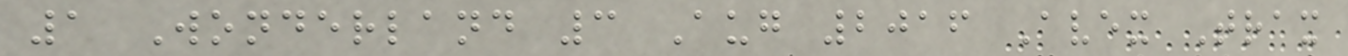1 Wonderland 3 Aug 2016 Avex Trax
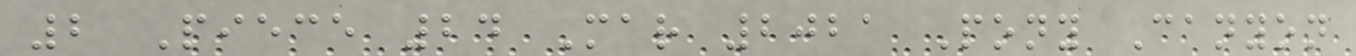2 Piece 24 Mar 2021 Pony Canyon
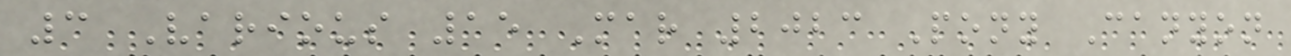3 Various 15 Mar 2023 Pony Canyon
